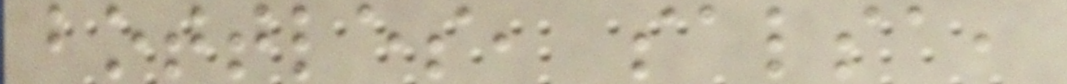bottles, salsa,
